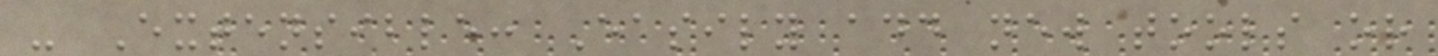- Extensible: Easily add new tools or
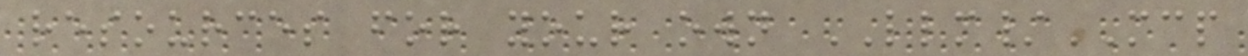resources for your own LLM/MCP
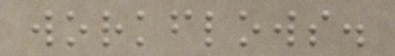workflows.
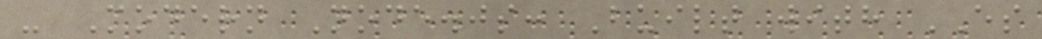- Modern Node.js: Built with ES
